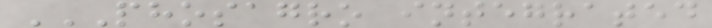PHOSAGRO INTEGRATED
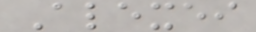Alexei
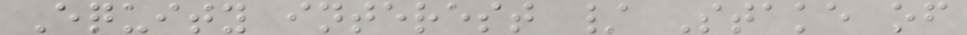Equity interest / Stake of
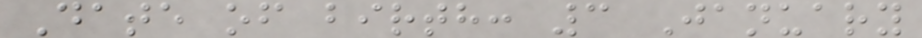Date of birth: 3 January
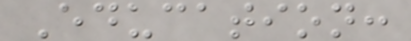Education:
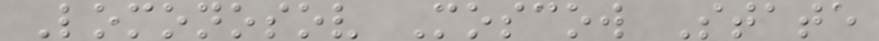Lomonosov Moscow State
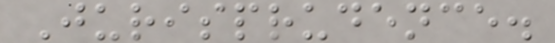Jurisprudence.
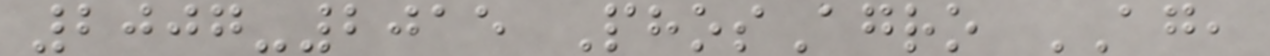2007-2015 PhosAgro AG,
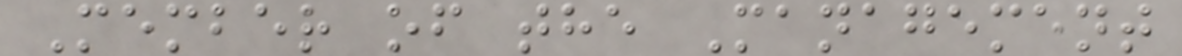Member of the Management
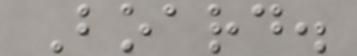Board.
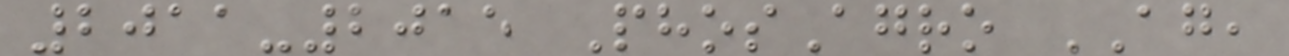2011-2015 PhosAgro AG,
